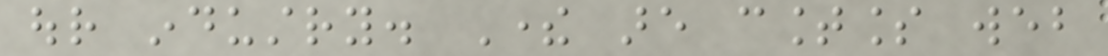our industry. There are countless web
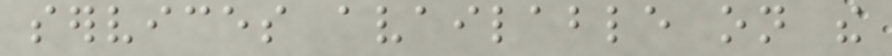services available on the
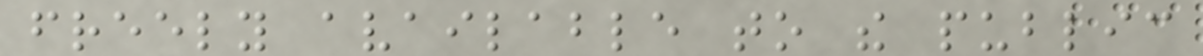freely available to the public
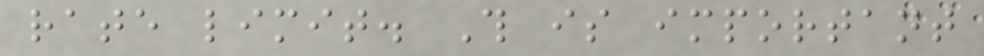rate limit. This is important
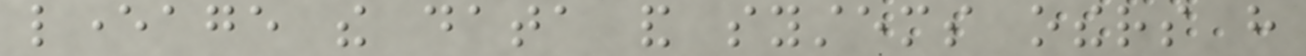leverage the data and systems others have
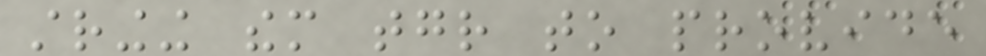stringing them together to provide
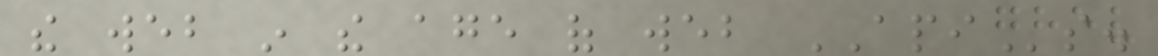the web in the age of web APIs.
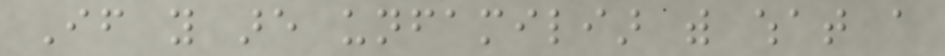If you are unfamiliar with what a
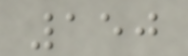150
